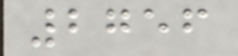2756
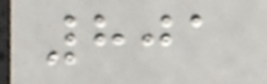801
